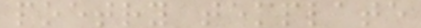poetry template
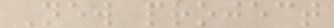New project
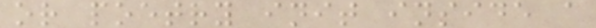or poetry init inside a
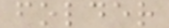folder
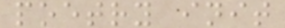poetry init
